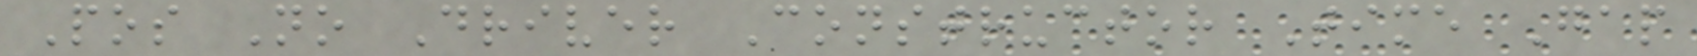Pos No Driver Constructor Time Gap
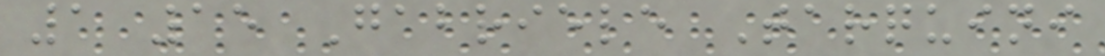1 15 Gabriele Tarquini
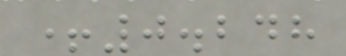+0.248
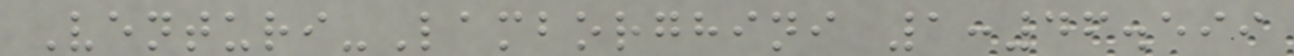Venturi-Lamborghini 1:46.599
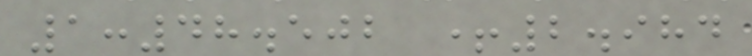1:48.502 +2.984
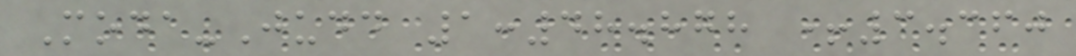Moda-Judd 1:48.878 +3.360
